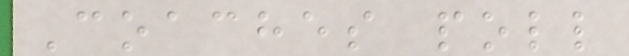Coaches poll
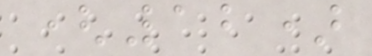(12)
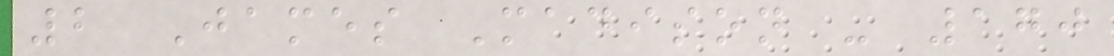2 James Madison - 170
